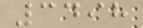3498
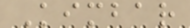Kimbar
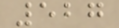527
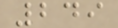249
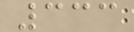333
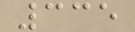335
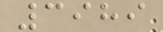3989
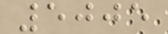5005
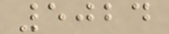5024
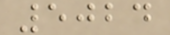5024
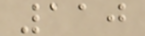110
